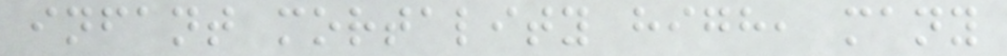infant mortality high, many
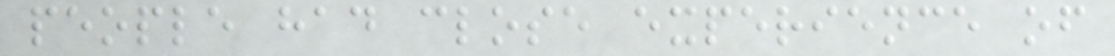people had close experience of
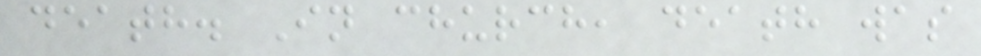death. In church, death was
